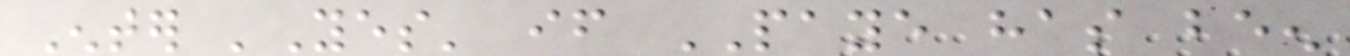Enter 'Yes' if PAYE has been
